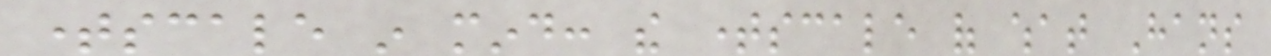timescale in mind: the timescale of what Hans
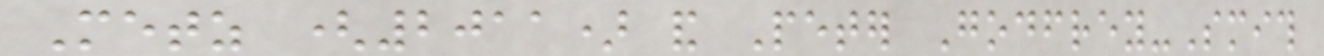Metz (2011) and Peter Godfrey-Smith
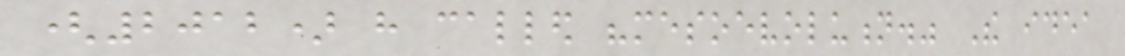(2012) have called "mesoevolution." The idea
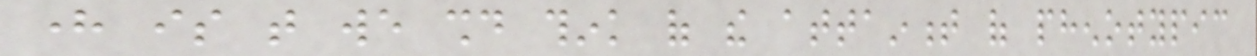here is that we should think of the attainment of phenotypic
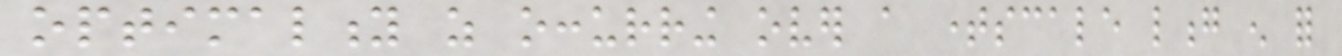optimality as occurring over a timescale long enough for
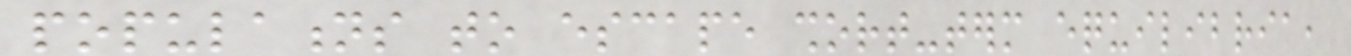populations to escape short-term equilibria,
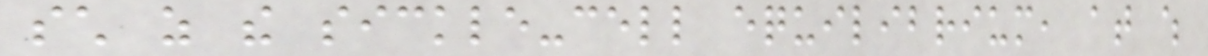such as the sickle-cell equilibrium, at which
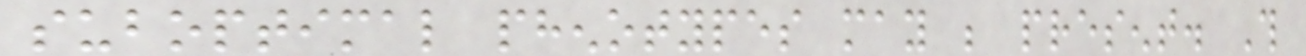suboptimal phenotypes may be present. This
